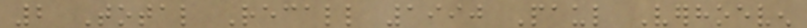2 Total Recall 1990 Paul Verhoeven
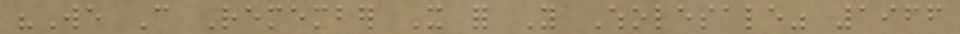"We Can Remember It for You Wholesale" 1966
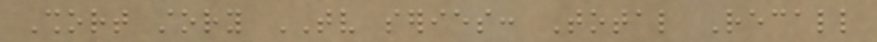Short story TV series: Total Recall
